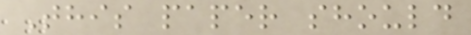This paper should
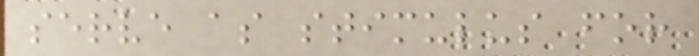serve as stimulus for
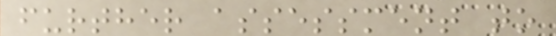further assessment to
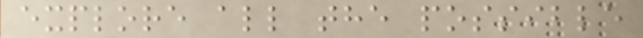explore all the possible
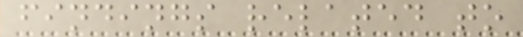findings related to
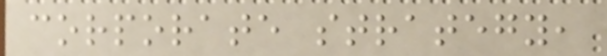corporate strategy,
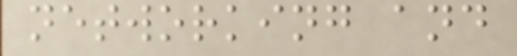networking and
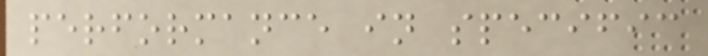performance in specific
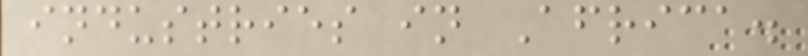industries in Africa.
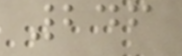246
